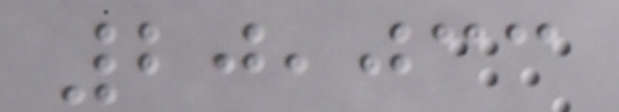20,033
